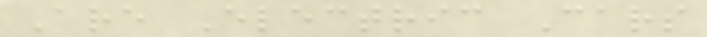Are Electric Cars
